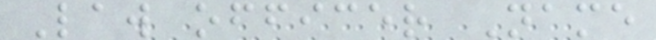Law officer Name
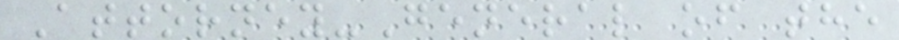Attorney-General of the
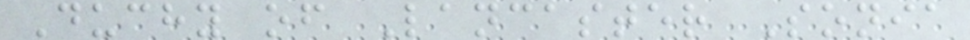Duchy of Lancaster Sonia
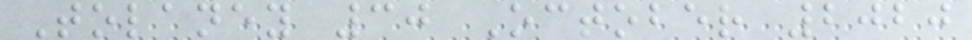Tolaney 30 October 2020
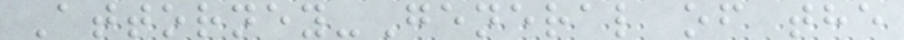Attorney-General of the
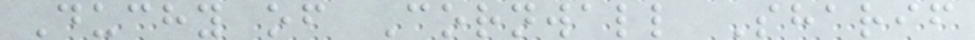Duchy of Cornwall Sharif
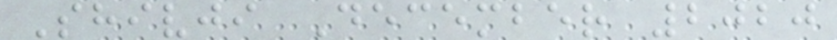Shivji December 2020
